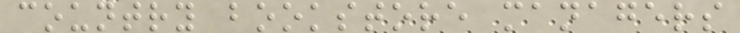country bookstore managers
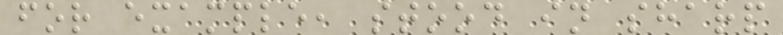for example, stood in sharp
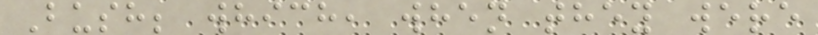Bush; which, when they were
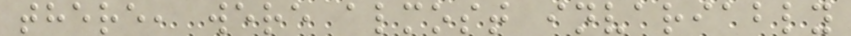there, were almost invariably
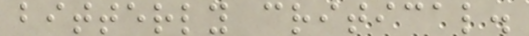bitterly critical.
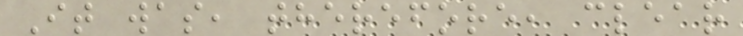It was, therefore, clear
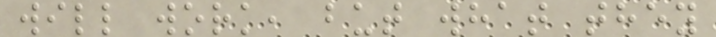will work, but what they
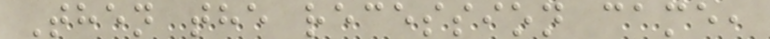Then the recession came,
